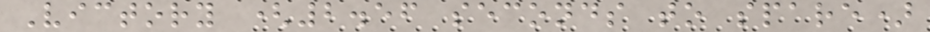Victory (2.56 seconds to spare)
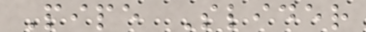Pipe Slider
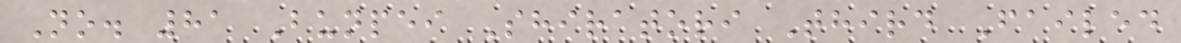No. 81 Bunpei Shiratori Third Failed
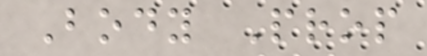Body Prop
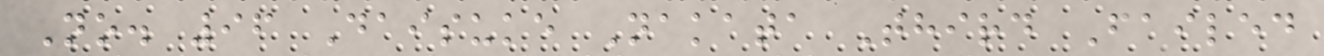No. 96 Daisuke Nakata Third Failed
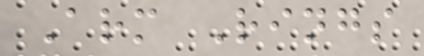Arm Rings
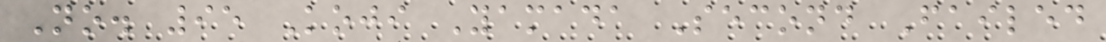No. 95 Koji Yamada Second Failed
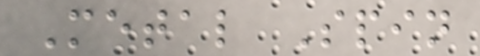Metal Spin
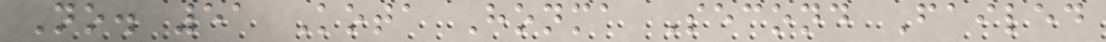No. 51 Kota Honma Second Failed
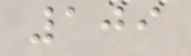109
